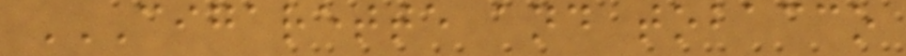CIGARETTE AND TOBACCO
